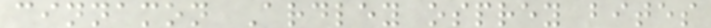cinnamon Ardley osprey bites
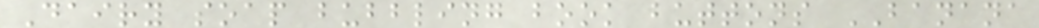Dairy soap bubbling book buttons BANANA
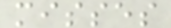misses
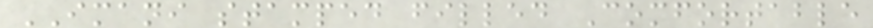IMANI stamped filled Comfortable
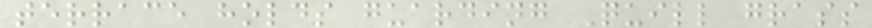terrace holds guarding Quill grass
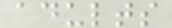adults
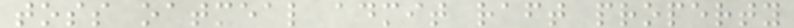toss oatmeal admit raft property
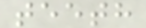teeth
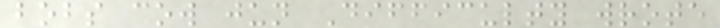bobs cow jun Difficulty wrote
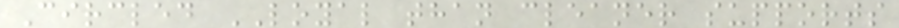Circled LOYAL than cleaner supports
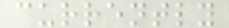currently
